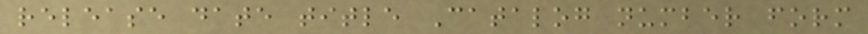release date title Catalog number form
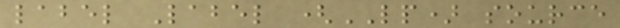label Label (LP) source
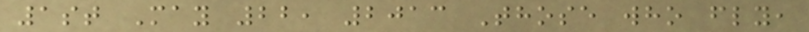1st May 22, 2013 Those who fly,
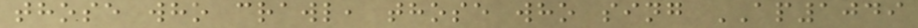those who crawl, those who sing AP1049
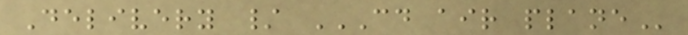Delivery / CD AIR PLANE
